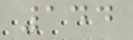144
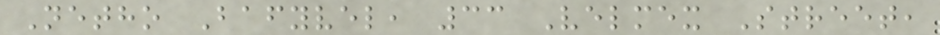Netho Bafyvel, 33 Velmex Street,
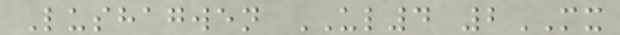Lushagwen UL4 2MX
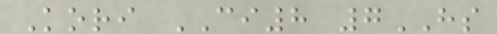Kori CI8 7HS
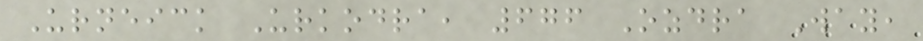Urneick Urkodra, 676 Ozdra Way,
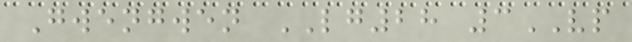Gwengwen LG28 3VP
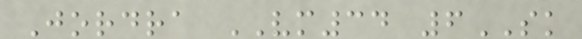Jordra VM34 6SK
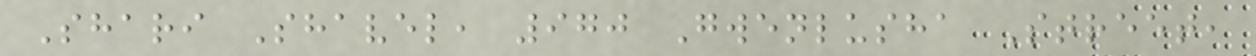Shari Shavel, 970 Gwenlusha Street,
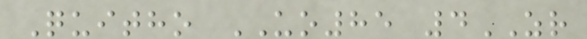Quitho UO85 4ZR
